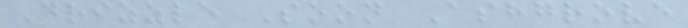Drizzle Soon Ashgrove
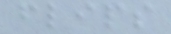flips
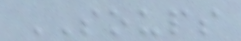SOUPS
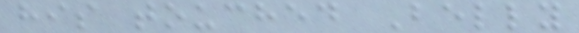his touched Belly
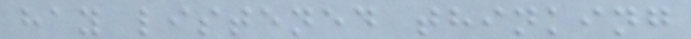hay listened thinking
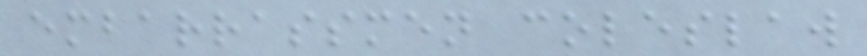embarrassmen coleslaw
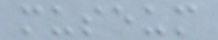museum
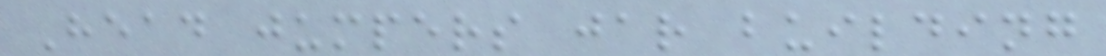Head jumpers jar building
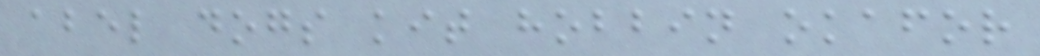abel dogs kit hobbin okafor
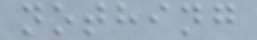nothing
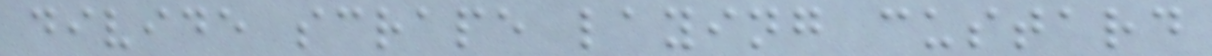divide scrape laying custard
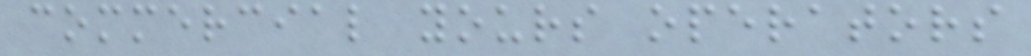commercial yours operators
